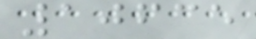10635
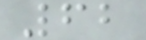62
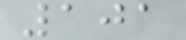101
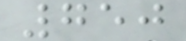750
